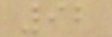92
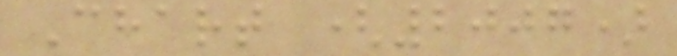Chart (2007)
